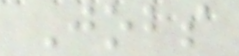Jobs
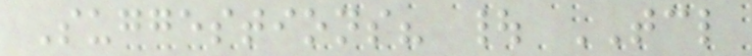Suggestions? | TCL
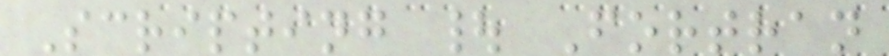Scripting | Fortran
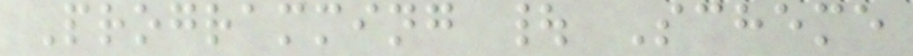Programming | Scheme
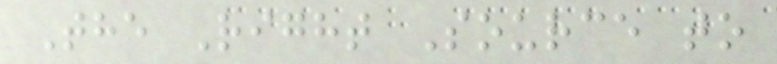The Right Source to
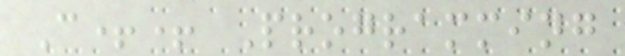C++ Programming
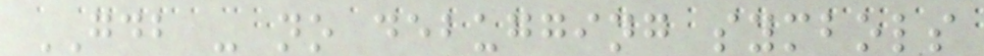GDB - no debugging symbols
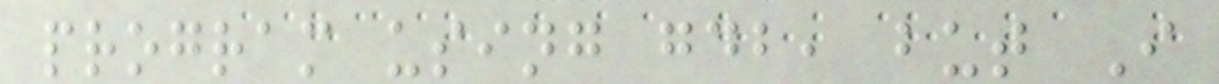program using gdb, but I
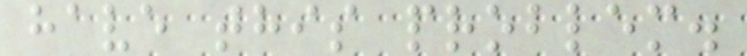have this problem.
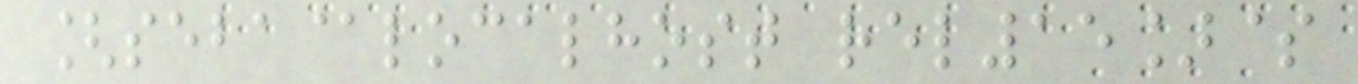[seba@localhost rel15]$
